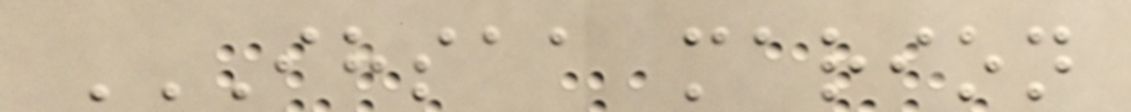IHSAA MARION
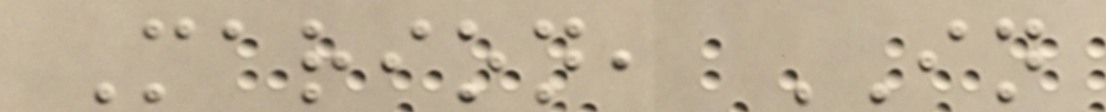Marion, IN
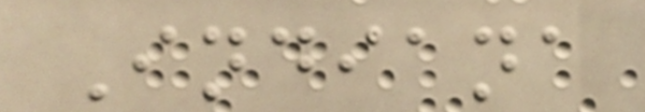Indiana
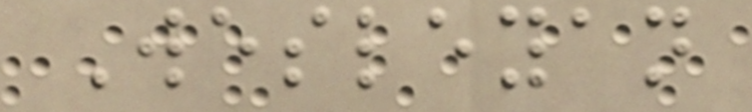Wesleyan
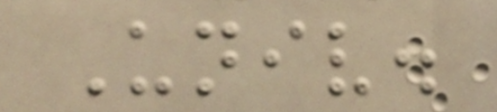Univ.
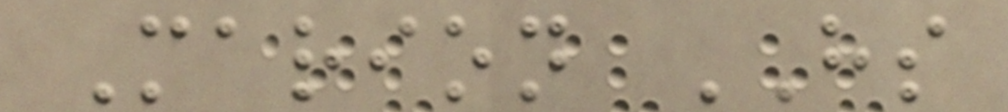Marion HS
